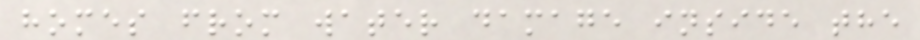homes from water damage inside the
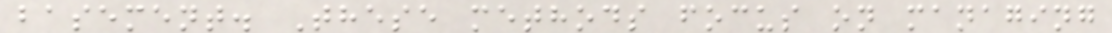basement. These methods focus on managing
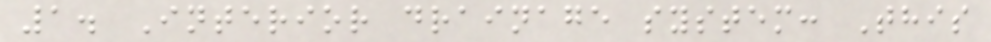1. Interior drainage system: This
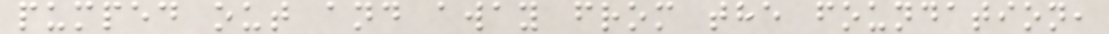pumped out and away from the foundation,
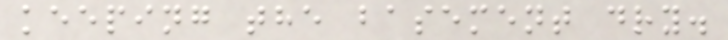keeping the basement dry.
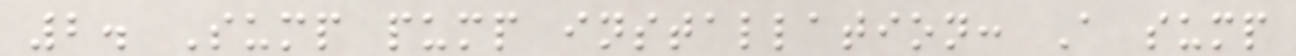2. Sump pump installation: A sump
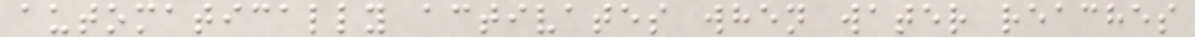automatically activates when water reaches
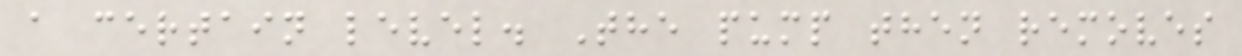a certain level. The pump then removes
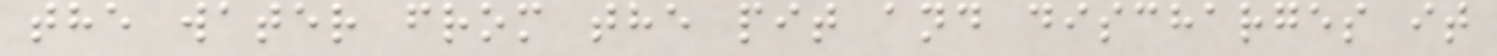the water from the pit and discharges it
